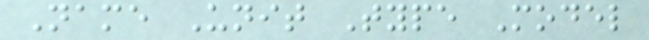Name Unit Type Model
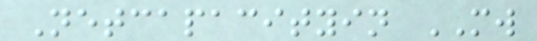Netcapacityin MW
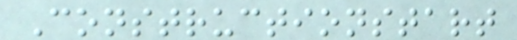Constructionstart
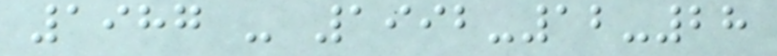1987 - 1992-12-28
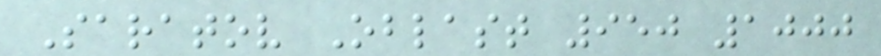Saratov Oblast 950 1000
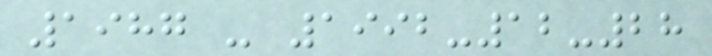1987 - 1992-12-28
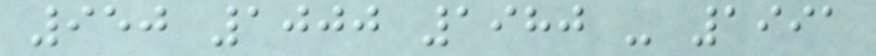950 1000 1980 - 1991
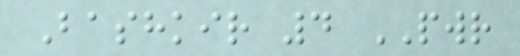Bashkir 4 PWR
